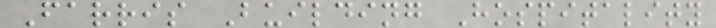Farris Building Hospitality
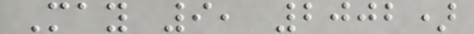May 9, 2002)
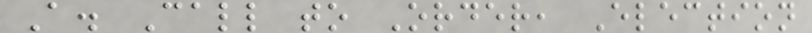A. Call to Order, Election
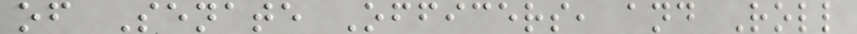of Senate Officers, and Roll
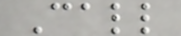Call
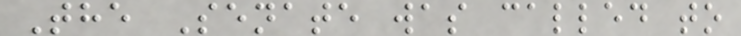The Senate was called to
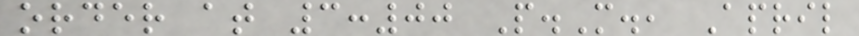order at 3:00 P.M., April
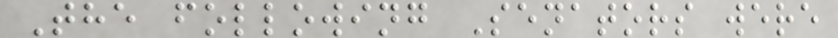The following Senators were
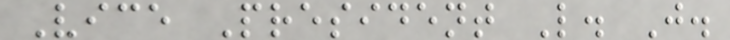Vice President L. J.
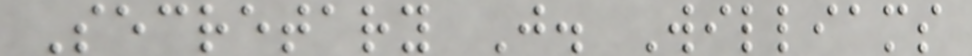Secretary J. Williams
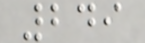249
